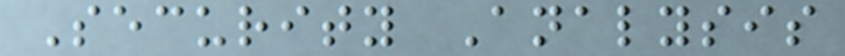Security Analysis
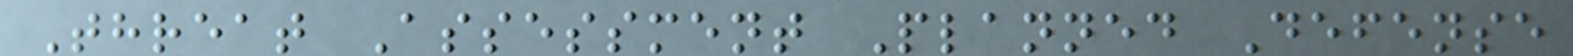Threat Assessment Planned Defense
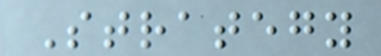Strategy
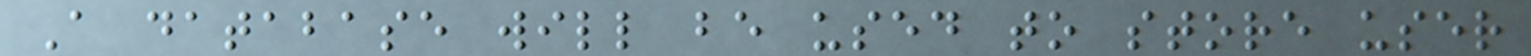A database will be used to store user
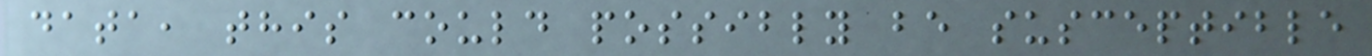data, this could possibly be susceptible
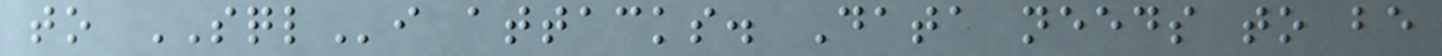to SQLi attacks. Data needs to be
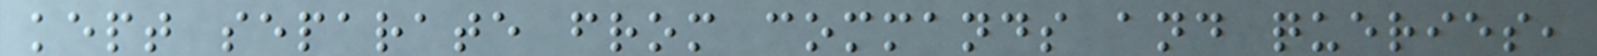kept separate from commands and queries,
